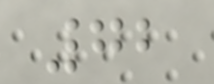72
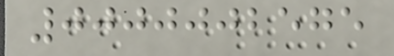0000002575
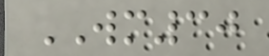WM30
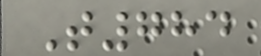T784
